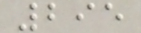295
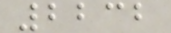2232
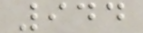944
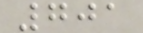701
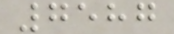7587
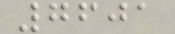7601
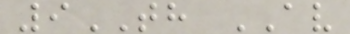9TH AV
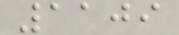1109
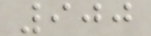900
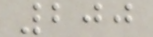200
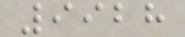9928
